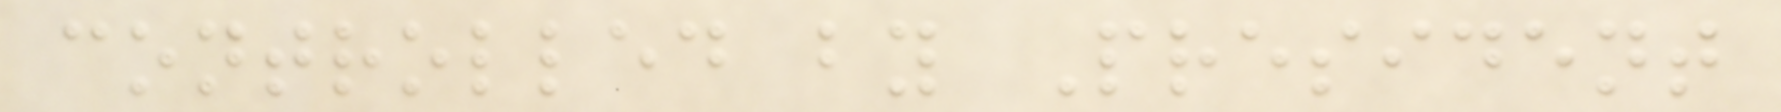controlled by President
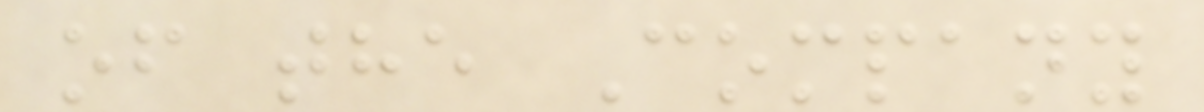of the Company
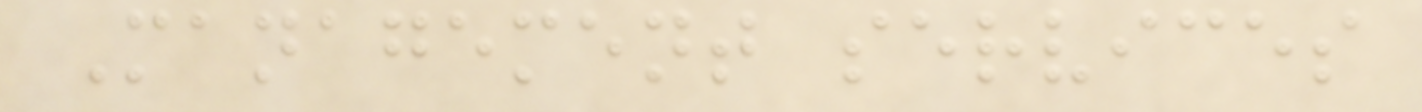Management services
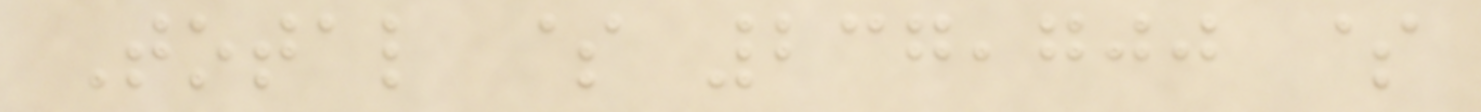Total $ 237,700 $
